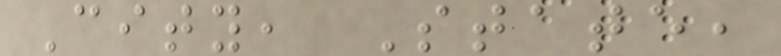City, State,
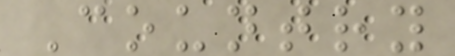Country
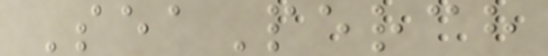SeaPerch
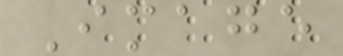Image
